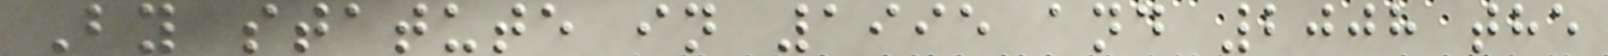By statute in 1995 and 2008 the
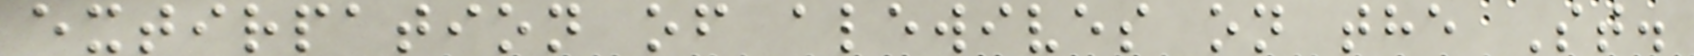extirpation of alewives on the St.
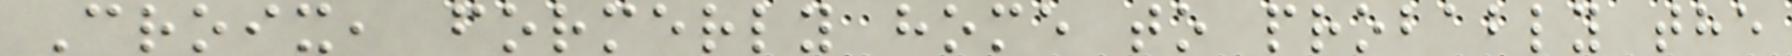Croix, formerly home to probably the
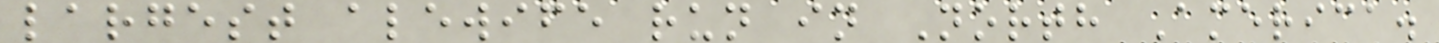largest alewife run in North America.
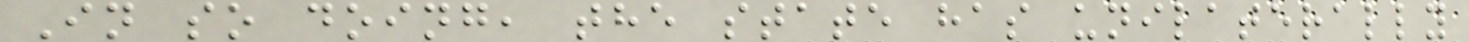In so doing, the state has unilaterally
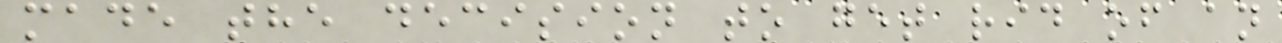made the decision to get rid of an
